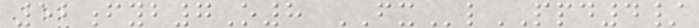52fyb7O8 FXlPPD4/
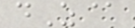dZ@
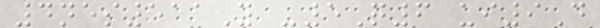4nes511Y -5Q6 ui9D
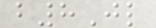b8Jl
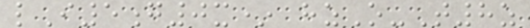lI5g0x* hzO-T8z
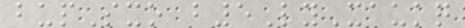bupSxo b5LyXaukq
